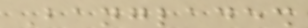Bangladesh
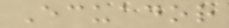Ecuador
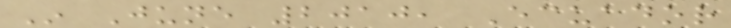In June 2010, Ecuador
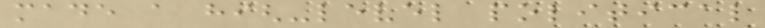made a high-level political
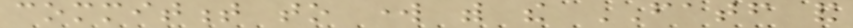commitment to work with the FATF and
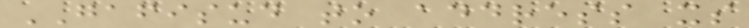GAFISUD to address its
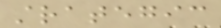strategic
